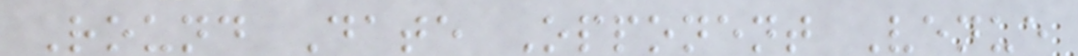Round Date Opponent Venue
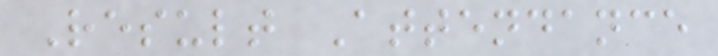Result Attendance
